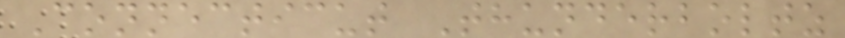Connecticut Thunderboltz
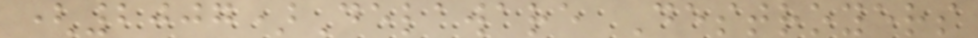(2007)Delaware Destroyers
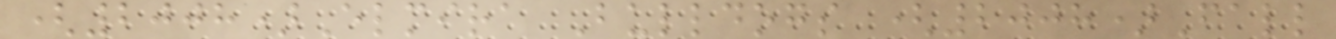(2008)Elmira Bulldogs (2008)Fall
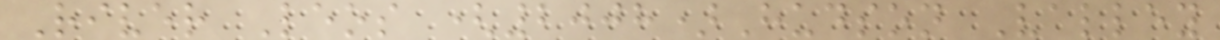River Leos (2008)Hudson Valley
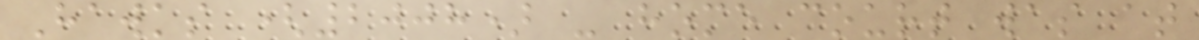Hawks (2008) - home court was at
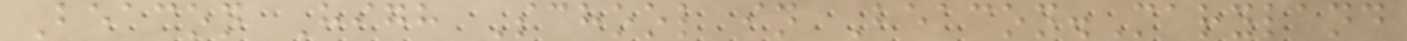Beacon High School in Beacon.Maryland
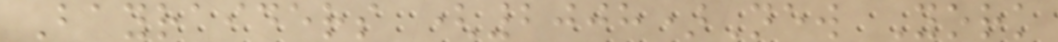Bayraiders (2008)New York
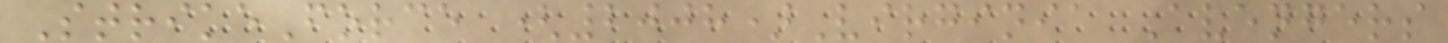StrikeForce (2008)Virginia Avengers
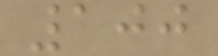100
